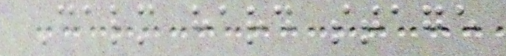Calm hard stage
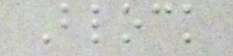Block
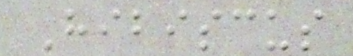Hibiscus
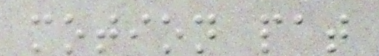motion pat
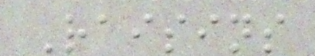Raisins
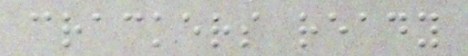crackers ready
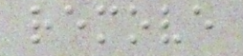remove
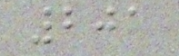201
